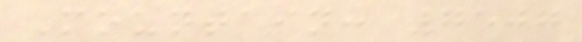Mountain: 7507
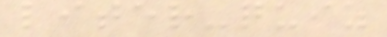liter-quiz
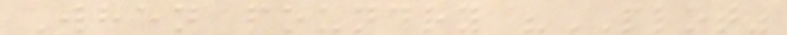When foundry "PLOT"
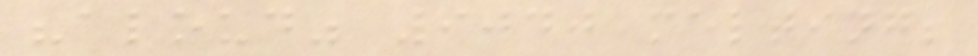"aloud" 9040 melting;
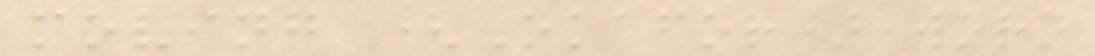moving (Okafor) worn
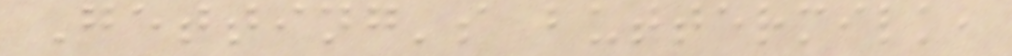Getting's buttermilk,
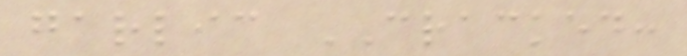garlic CRACKED:
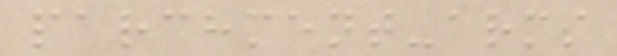parchment-arms
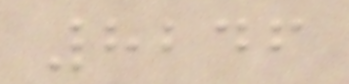8246
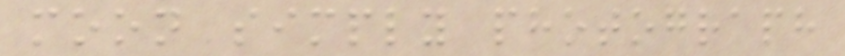moon simply photograph
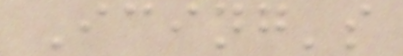Icing's
